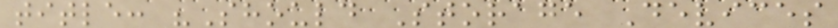title: "Should Storage Devices
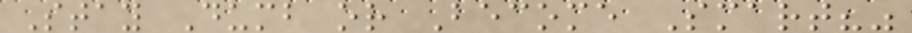Stay Dumb or Become Smart?"
